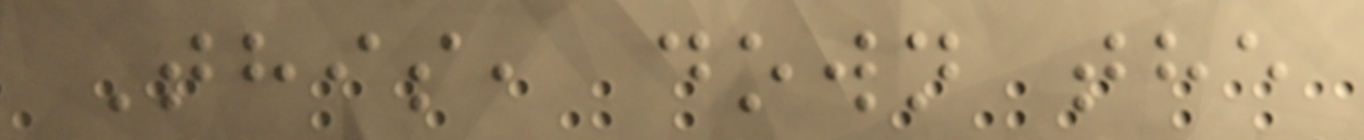This, down the
